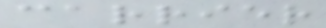carrier
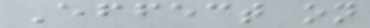Effect on
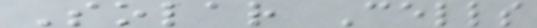Solar Cells
